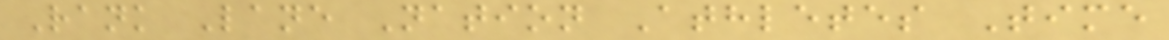Rank Lane Nation Athletes Time
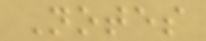Notes
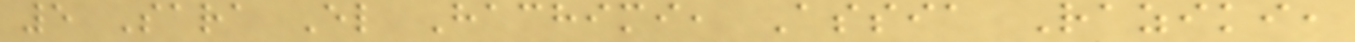5 Sara El Hachimi, Assia Raziki,
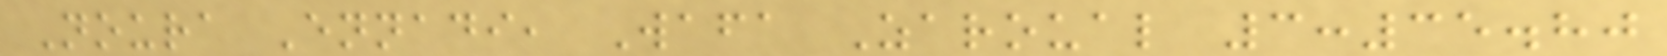Noura Ennadi, Wafa Zaroual 3:35.80
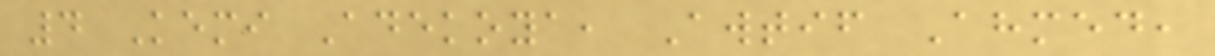4 Kemi Adekoya, Awtif Ahmed,
